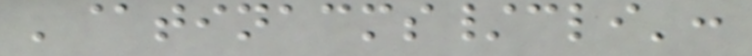'@tinacms/cli':
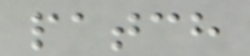patch
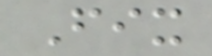Fix
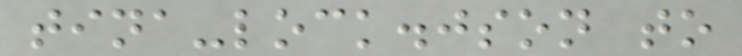tina-lock.json to
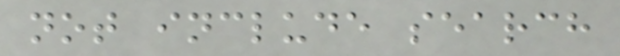not include search
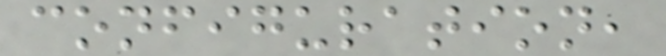configuration,
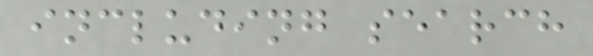including search
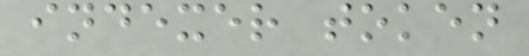indexer token
